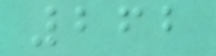262
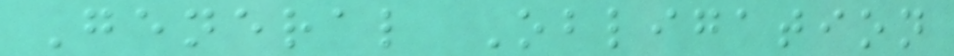General Obligation
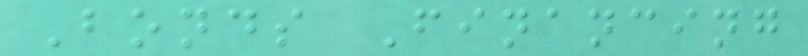Bonds Financing
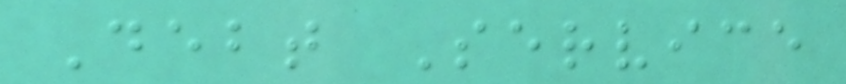Debt Service
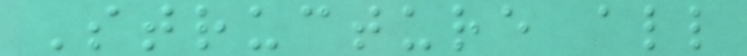Structure all
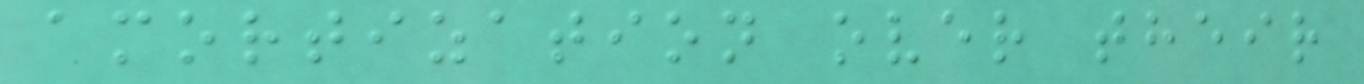amortization over their
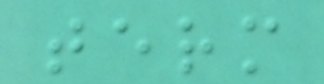term
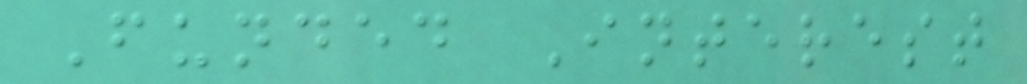Funded Interest
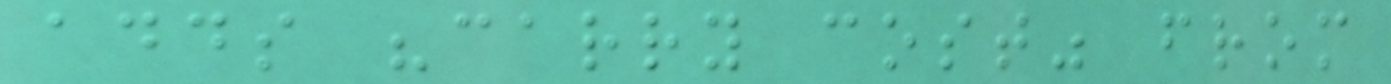adds "carry cost" from
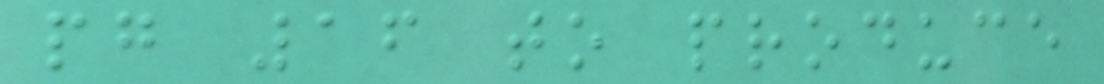pg 16 to produce
